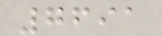7691
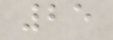25
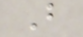B
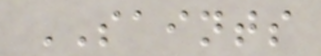SAINTS
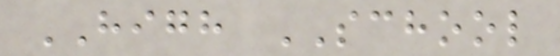HIGH SCHOOL
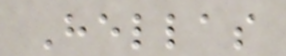Hellas
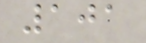101
